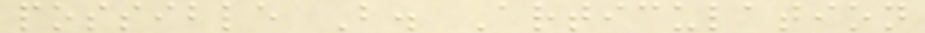possible B. Articulation
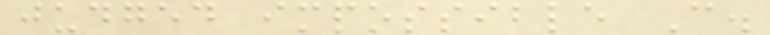judged impossible C.
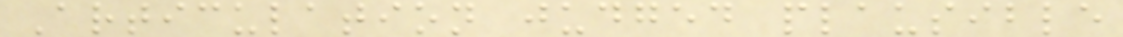Articulation judged plausible
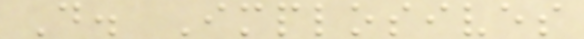D. Implosives
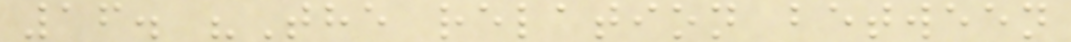16. "The relation between
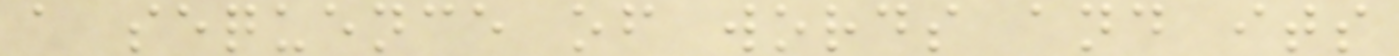a sequence of words and its
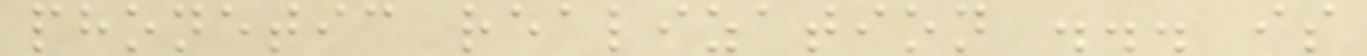phonetic realization ... is
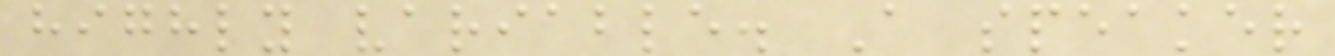highly variable. A speaker
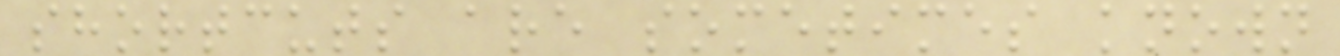shortcuts are sometimes known
